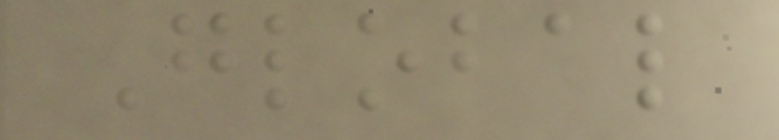Global
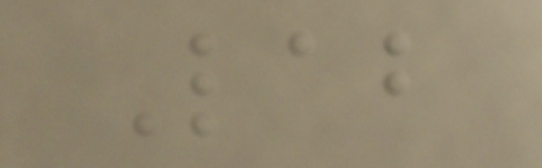Lab
